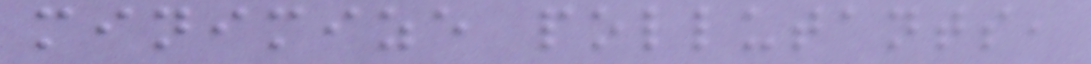minimize pollutants,
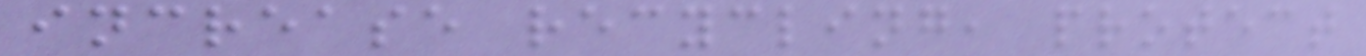increase recycling, protect
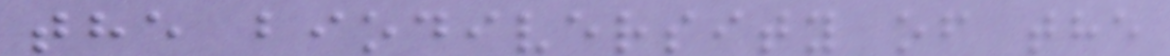the biodiversity of the
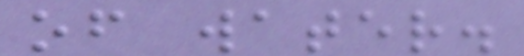of water.
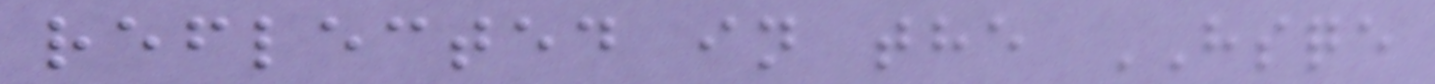reflected in the HSQE
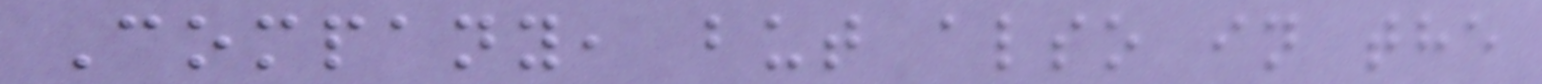Company, but also in the
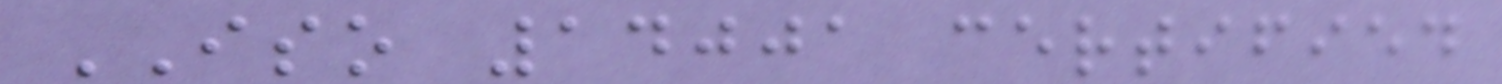ISO 14001 certified
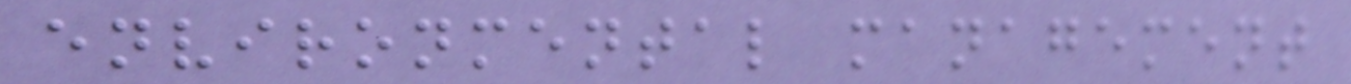environmental management
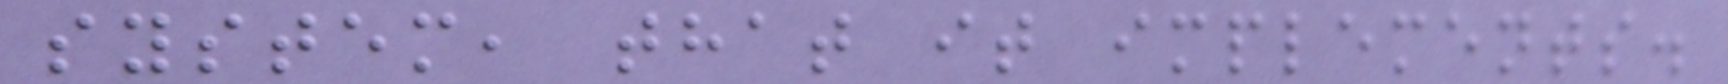system, that it implements.
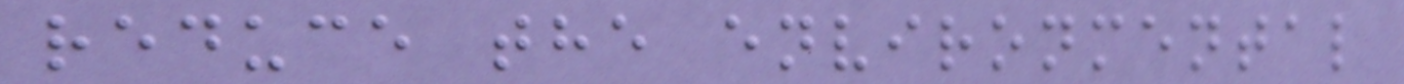reduce the environmental
